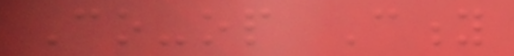Co-op City
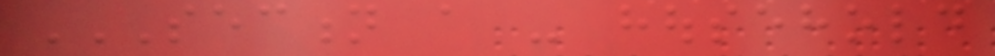SECTION A - HOUSEHOLD
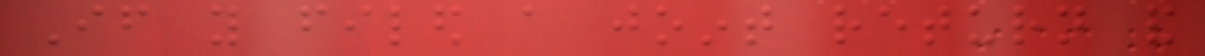If you filed a joint return and
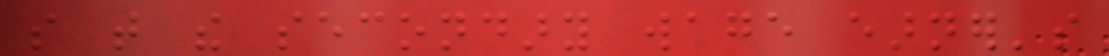so that the secondary wage earner's
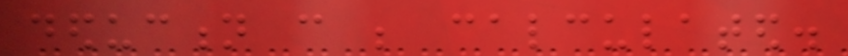deduction can be calculated.
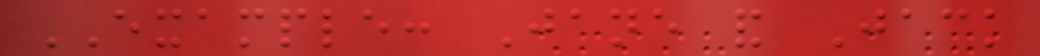EXAMPLE: Jane and Jack
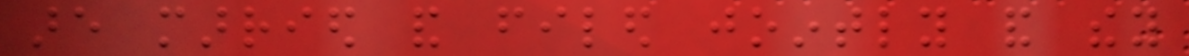are married and filed jointly and they
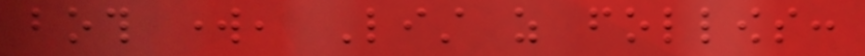both work, List as follows:
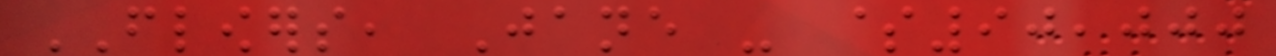FLOWERS, Jane - $90,000
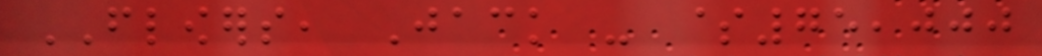FLOWERS, Jack - $75,000
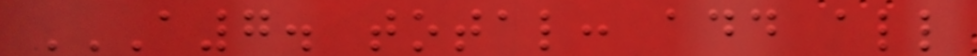A7. TOTAL: ADD ALL
